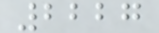2227
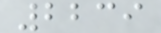2239
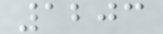1203
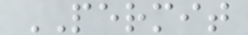PERMIT
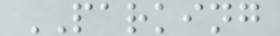PARKING
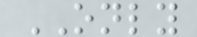ONLY
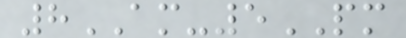8AM-5PM
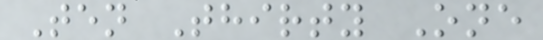Ten Thirty One
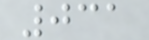031
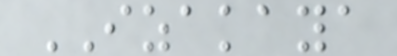IZAKAYA
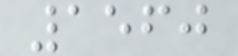1560
